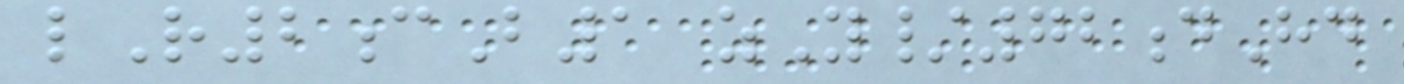lR2cB1 zY/72dHd
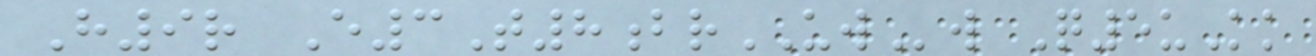H9r E3T8brUWw Q5uKk
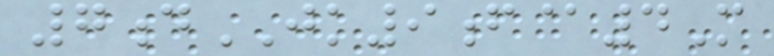7dJK9f@4M
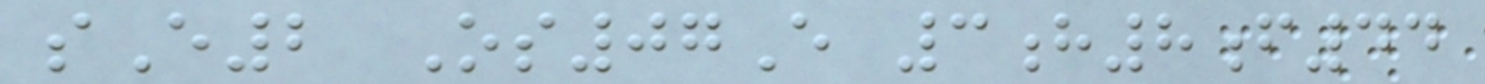sE2 Os07E 3h8f44
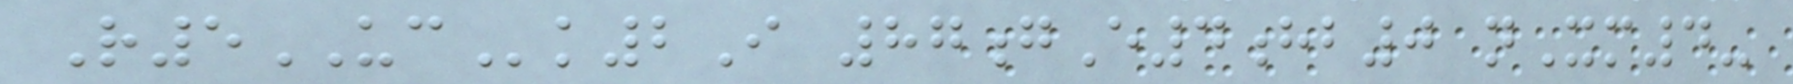R5UCk2I 87gE4hb0 nXm4-
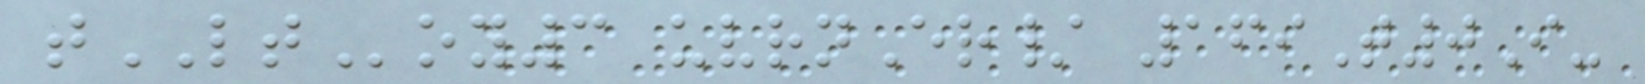tLToy3 uvrnEr/ 169T0I-
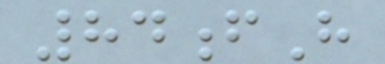84fH
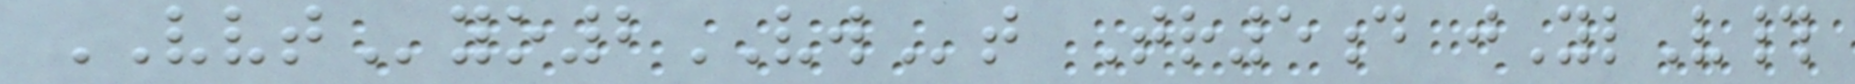VVTyo2VWt Tr5d jYlV#
